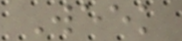Week
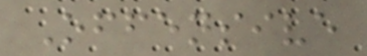Offensive
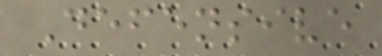Defensive
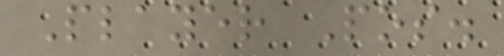Player Pos.
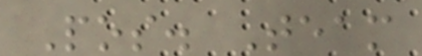Pos. Team
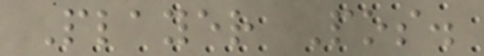Player Pos.
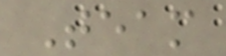Team
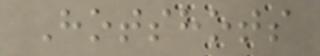Hotshots
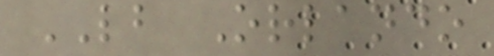LB Orlando
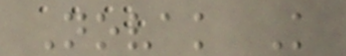Novak K
